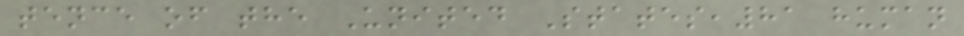tence of the United States,81 human
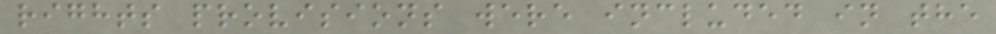rights provisions were included in the
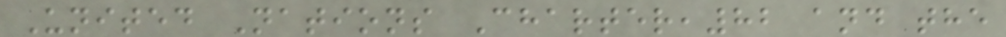United Nations Charter,82 and the
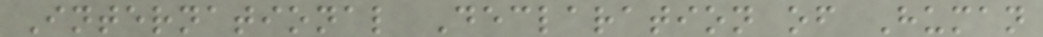International Declaration of Human
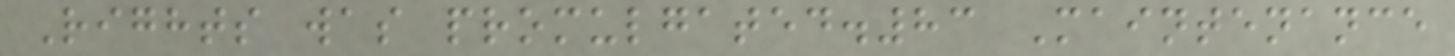Rights was promulgated.83 Maintenance
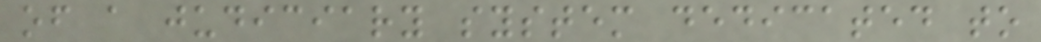of a judiciary system dedicated to
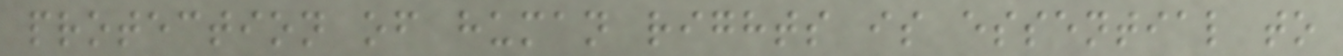protection of human rights is essential to
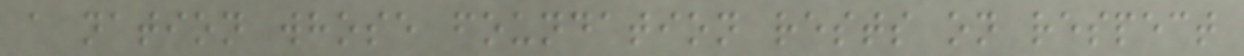a nation whose foundation rests on respect
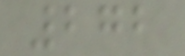272
